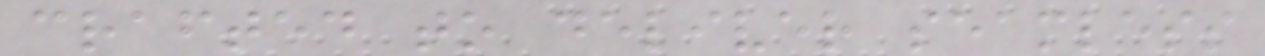crafted to deliver seamless
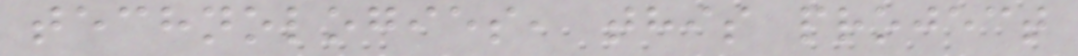technologies, this project
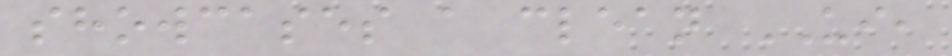showcases a clean UI,
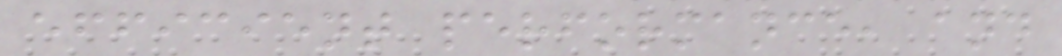efficient performance, and
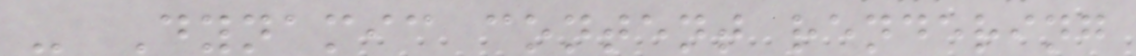- Dynamic content rendering
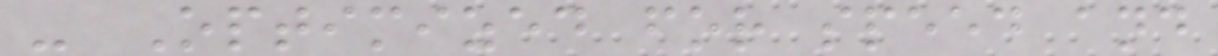- Optimized for speed and
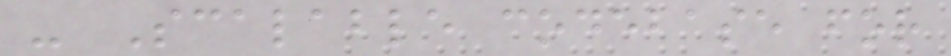- Scalable codebase for
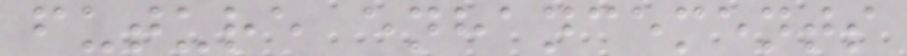future enhancements
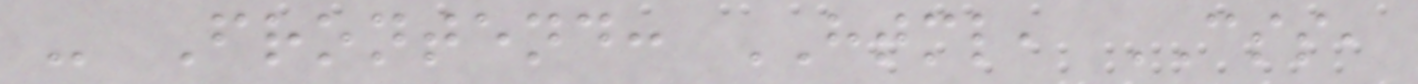- Frontend: HTML, CSS,
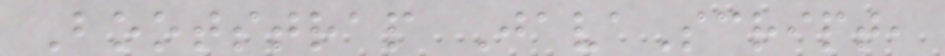Bootstrap JavaScript,
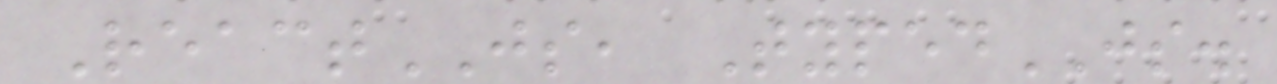ReactJS, TypedJS.
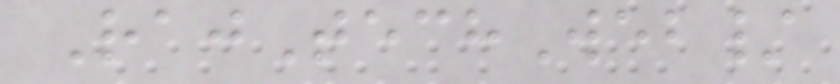RajTechWeb/
